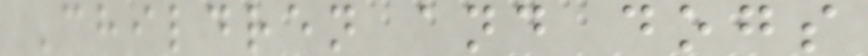Children and dogs
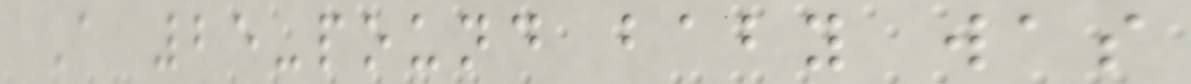A 25-pound baby was
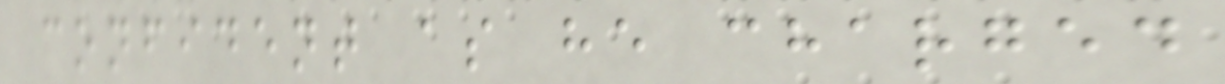confident as he charged
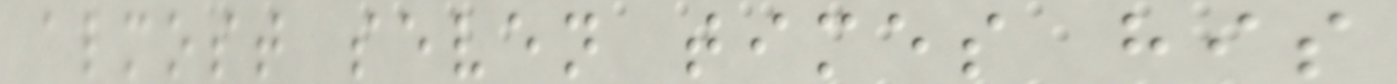almost seven times his
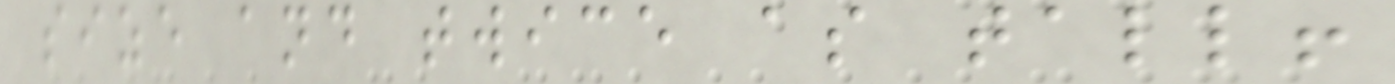size and twice as tall!
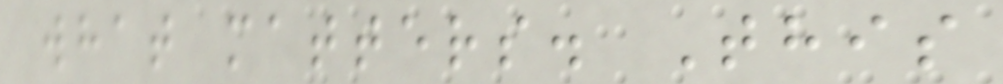what matters. This
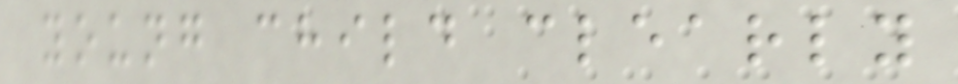young child clearly
